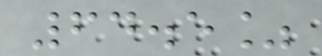64.5%
